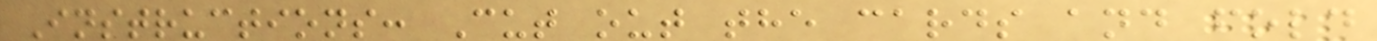Instructions: Cut out the cards and fold
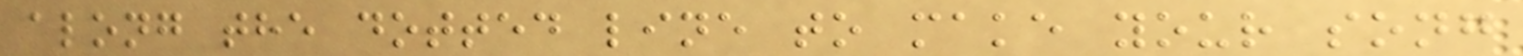along the dotted line to make your song
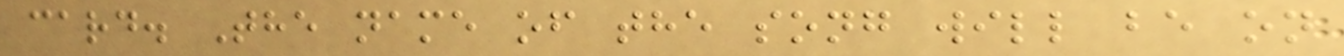card. The name of the song will be on
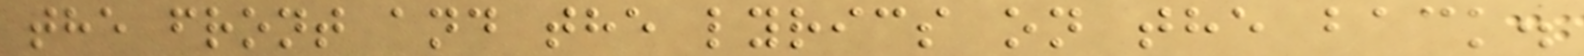the front and the lyrics on the back.
